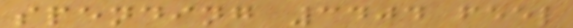spending 3404 feel
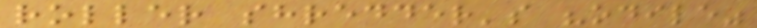roller shredder's "odile"
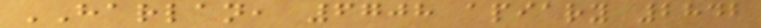HARLAN, 6708 apiary 2842
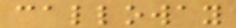calloway
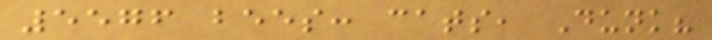5576 bees: cats, Dunk?
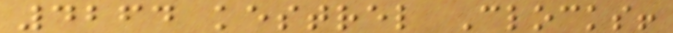4264 kestrel Clocks!
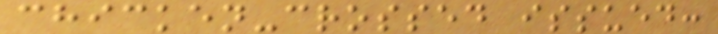chicken-crossed issued:
